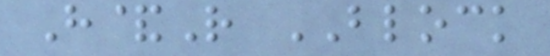H&R BLOCK
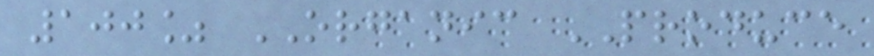100% ORGANIC PRODUCE
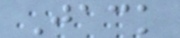Jack
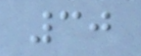30
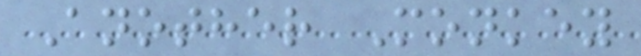Another Monkey
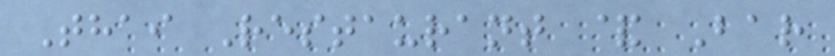Thai Restaurant & Bar
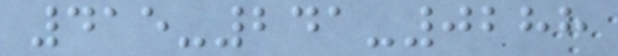415-241-0288
